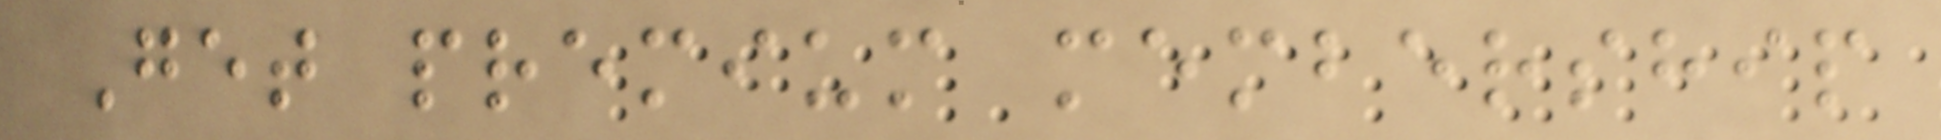Get premium membership
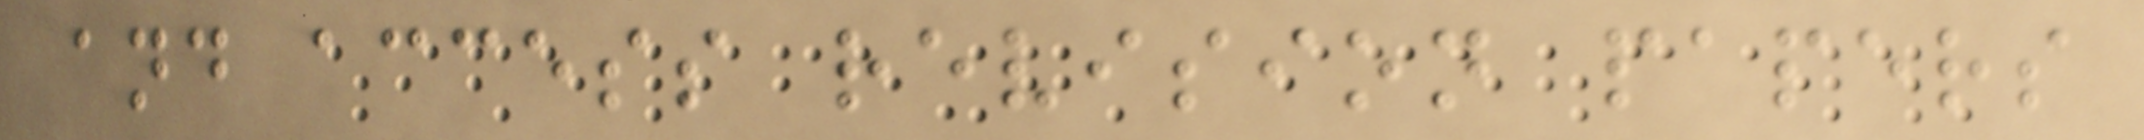and access revision papers
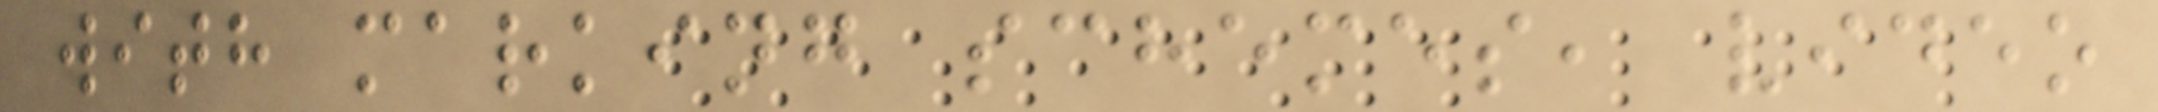with marking schemes, video
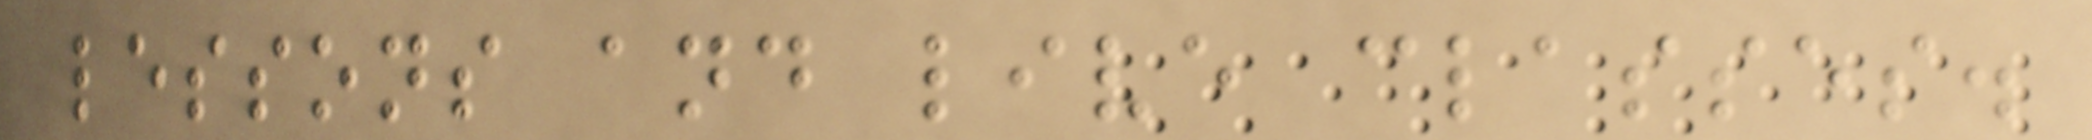lessons and live classes.
